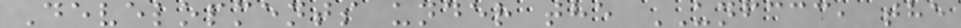Developments under the UNFCCC, the
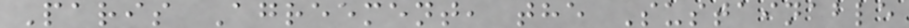Paris Agreement, the Sustainable
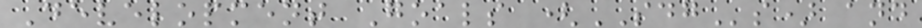Development Goals (SDGs) and
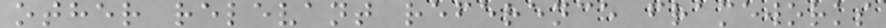other relevant reference frameworks
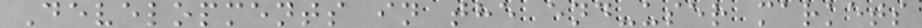Developments in the end-user markets
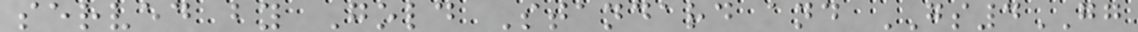served by Gold Standard and GS4GG
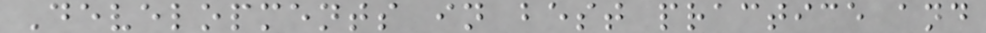Developments in best practice and
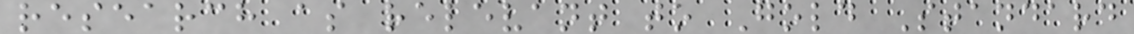research as relevant to Gold Standard
